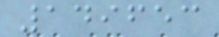149653
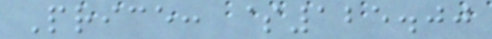Price: $125.00
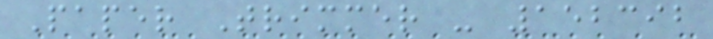Paper Trimmer - 152392
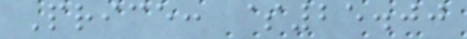Price: $25.00
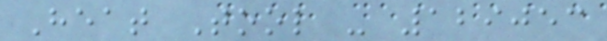Heat Tool - 129053
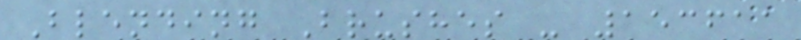Blending Brushes - 153611
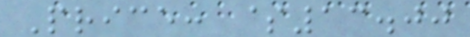Price: $13.00
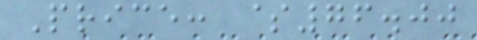Price: $76.00
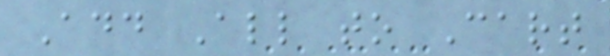Add All to Cart
